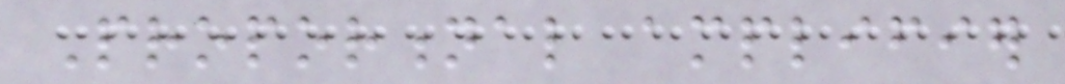Proportional amplifier
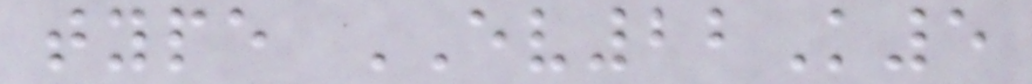type EV22K5
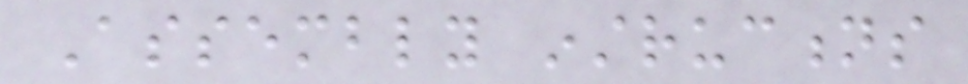Assembly instructions
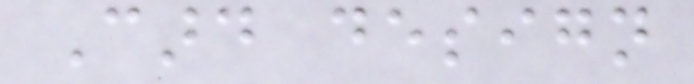Card design
